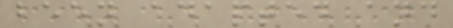been adapted and
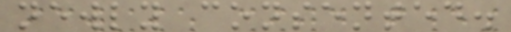newly consented.
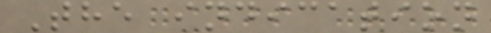The indication
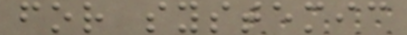for systemic
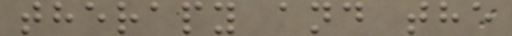therapy and the
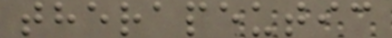therapeutic
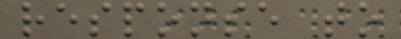response to
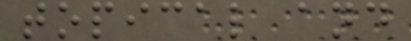topical and
